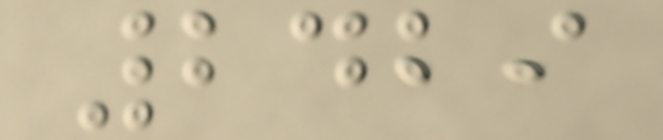2429
